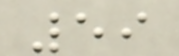59
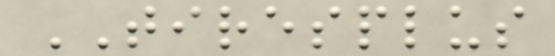TIRESPLUS
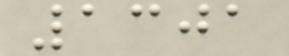1301
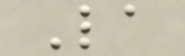La
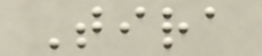Tira
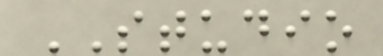STUDIO
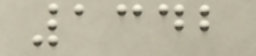1342
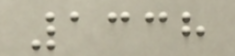1338
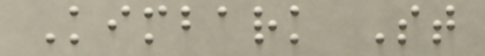Kimbark St
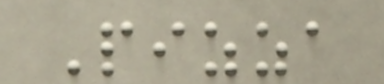Pizza
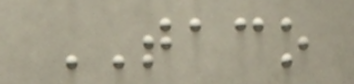TACO
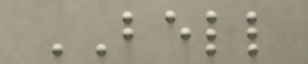BELL
